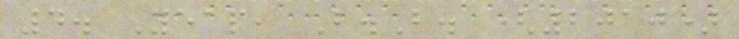4. Yeap, B.B. (2010)
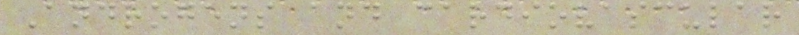Androgens and cardiovascular
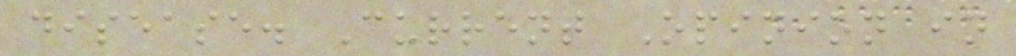disease. Current Opinion in
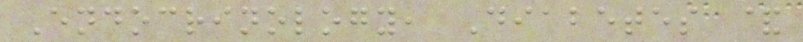Endocrinology, Diabetes &
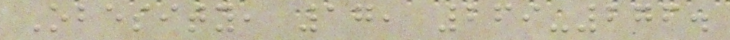Obesity, 17, 269-276.
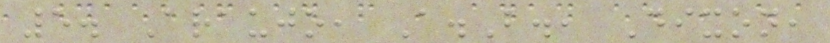5. Araujo, A.B., Dixon,
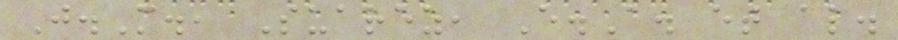J.M., Suarez, E.A. et al.
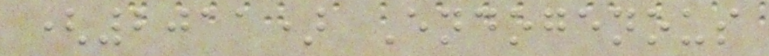(2011) Endogenous
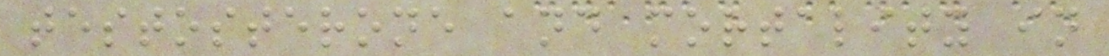testosterone and mortality in
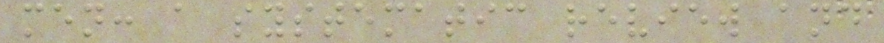men: a systematic review and
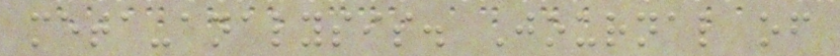meta-analysis. Journal of
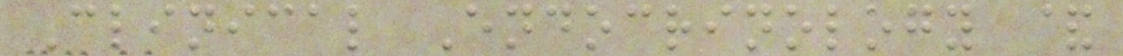Clinical Endocrinology &
